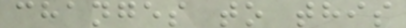changes to this
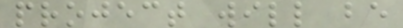project will be
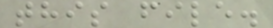this file.
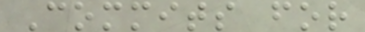Commits for
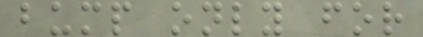bump only for
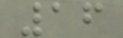16
